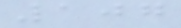107
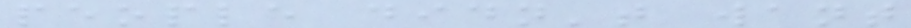people didn't want
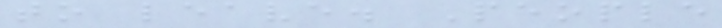to leave. People
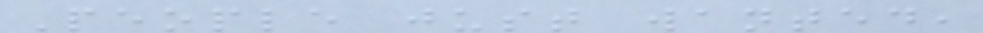People just wanted,
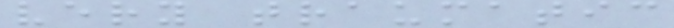very traumatic
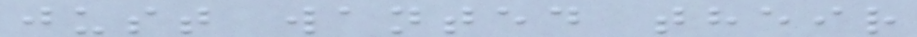just wanted their
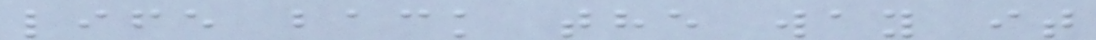life back the way it
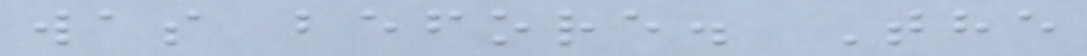was before. The
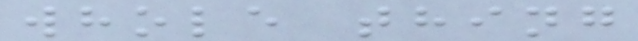whole thing
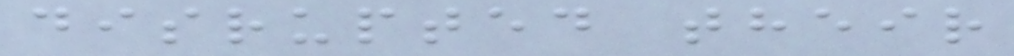disrupted their
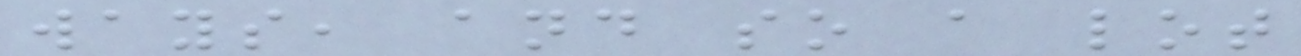ways, and so a lot
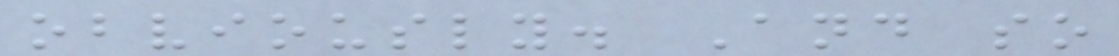obviously. And so
